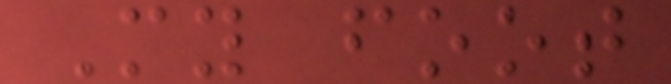My foot
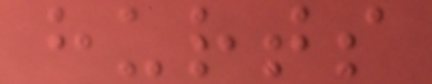hurts
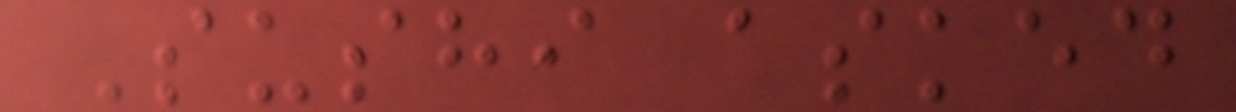Sushi asked
